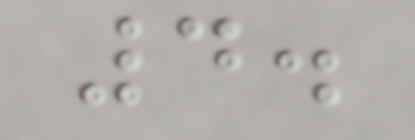4.
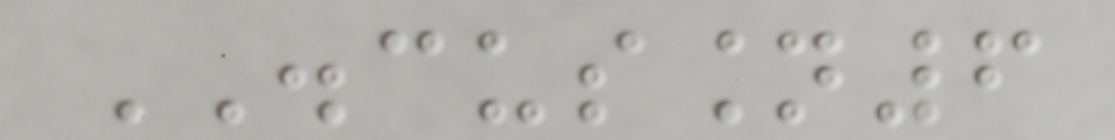DISCUSSION6
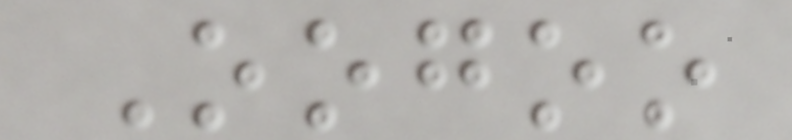Oogoo
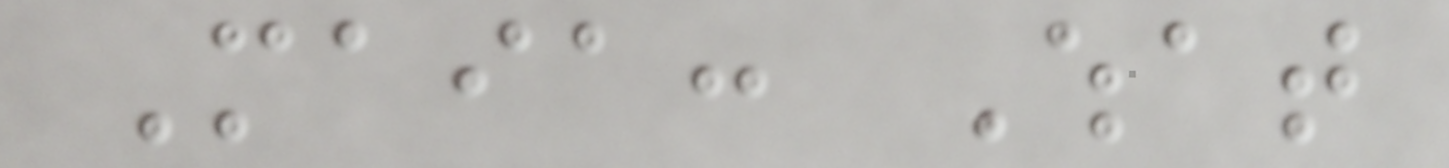Maia: What
